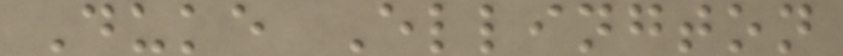Duke Ellington
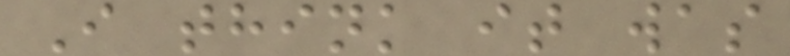I think it was
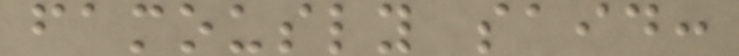famously said:
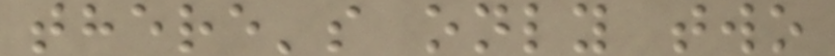there's only two
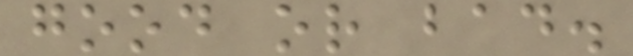good or bad.
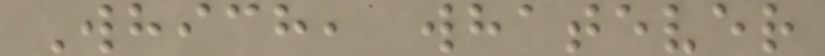Which, whatever
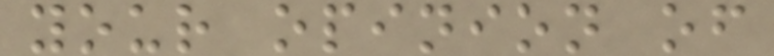your opinion of
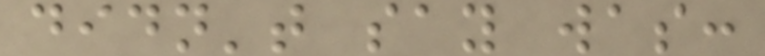didn't say was:
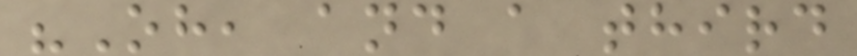"Oh, and a third
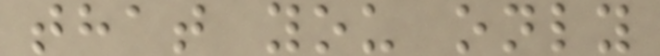that you only
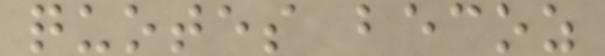quotes becoz
